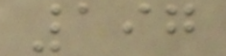197
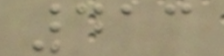413
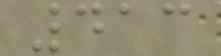413
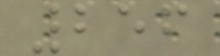256
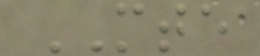MTE
